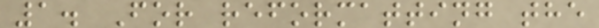1. For reformatting the
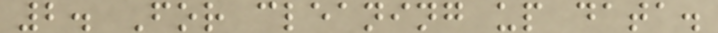2. For cleaning up data.
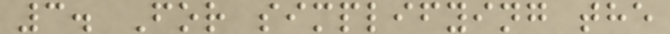3. For simplifying the
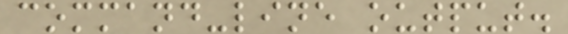command-line output.
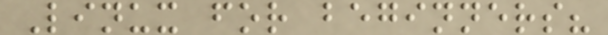Linux for beginners?
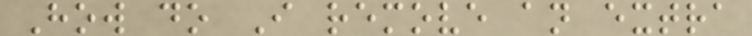How do I remove an extra
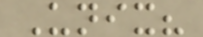Unix?
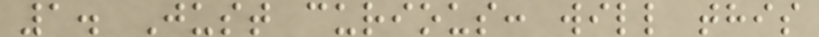1. Just curious: will this
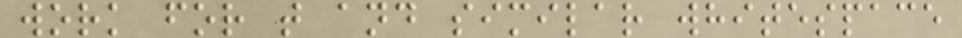work for t and similar whitespace
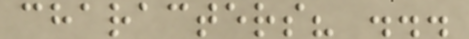characters? ...
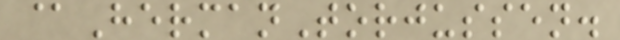@HermanTorjussen.
